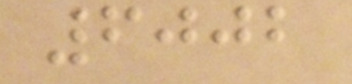6002
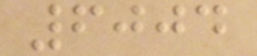6004
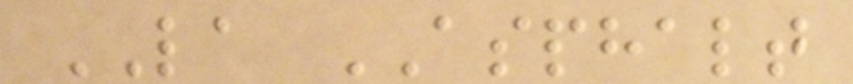LA ASPHALT
